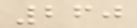260
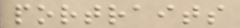portraits
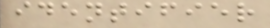identifier
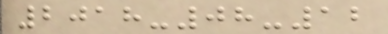2018-08-12
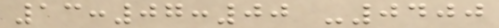13:07:00 -0400
